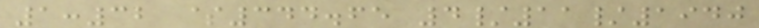1:32 $344.65 4/11/1940
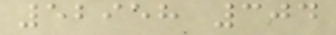52958 304
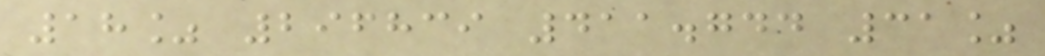18% 296839 411.744 31%
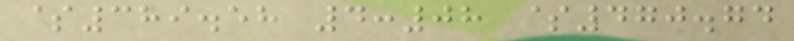$389.58 4:08 $470.74
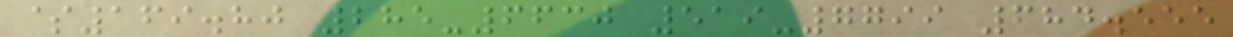$169.80 285-6630 519-7799 684.555
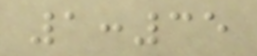1:35
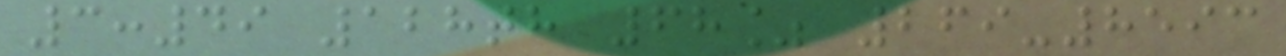3:49 128th 68% 269-8593
